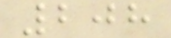208
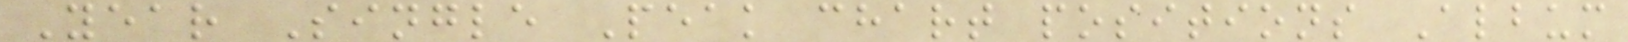Year Single Peak chart positions Album
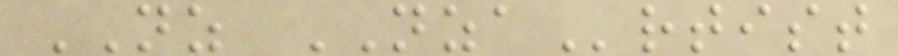NZ NZArtist
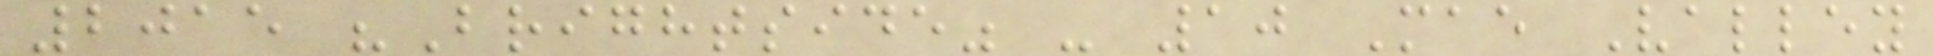2015 "Brightside" - 10 Mae Valley
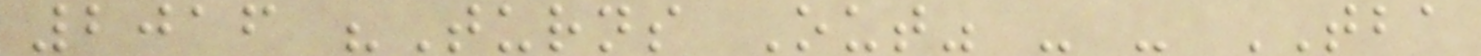2016 "Turns Out" - - TBA
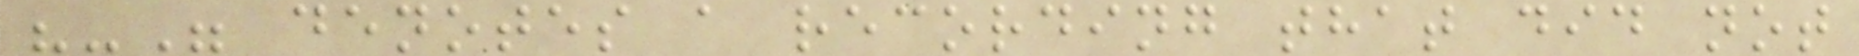"-" denotes a recording that did not
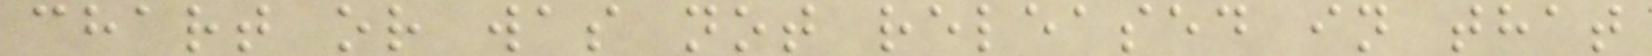chart or was not released in that
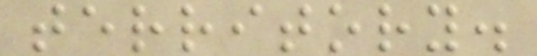territory.
